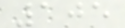105
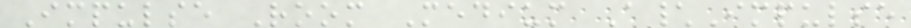Impulse Room Medium A\Impulse
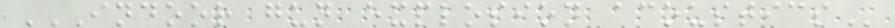INDOOR GUN EXPLOSION ACOUSTICS
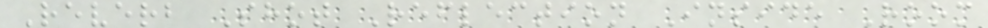Reverb Shot Reflection Inside Room
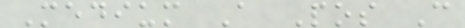Medium A Pos C
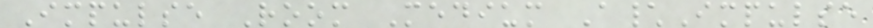Impulse Room Medium A\Impulse
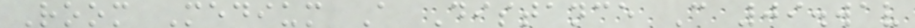Room Medium A Distance C 09.wav
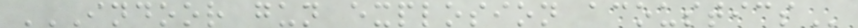INDOOR GUN EXPLOSION ACOUSTICS
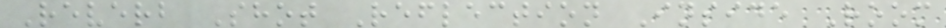Reverb Shot Reflection Inside Room
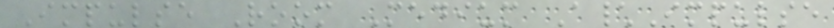Impulse Room Medium A\Impulse
